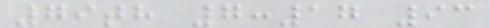79th 7:17 93
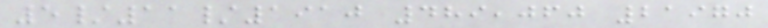5/11/1910 489,060 21970
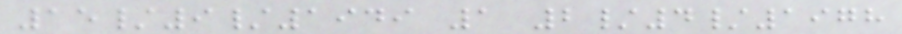15/9/1949 1 2/4/1978
